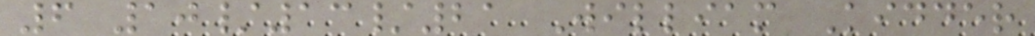6 10/13/21 William Kidder
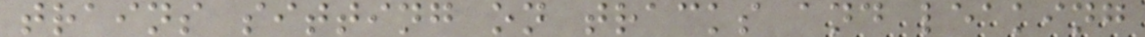trains sitting on tracks and leaking
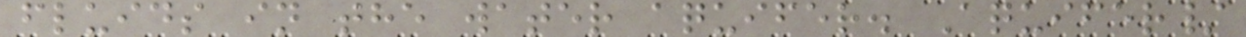fluids in the water aquifer. Aquifer/
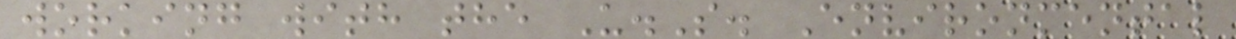working with the U.S. Environmental
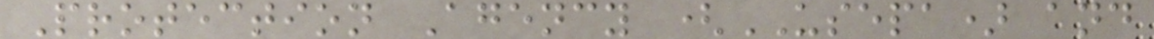Protection Agency (USEPA) and
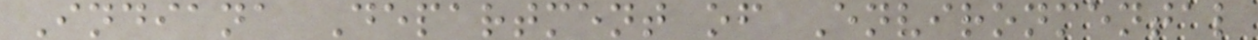Indiana Department of Environmental
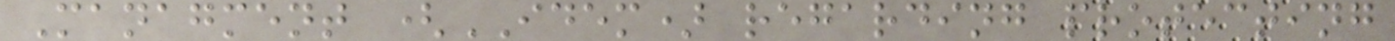Managment (IDEM) regarding protecting
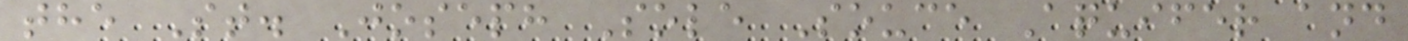the St. Joseph Sole Souce Aquifer and
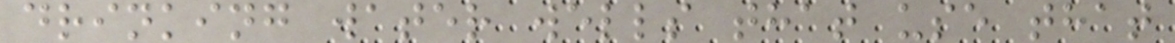drinking water wells that use that
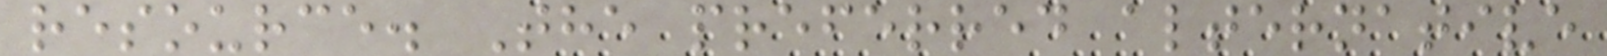resource. The preferred alternative
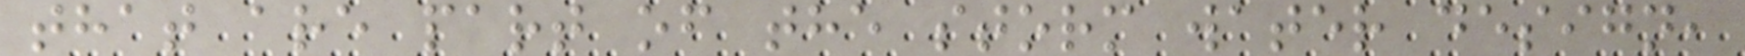that are part of the storm water design,
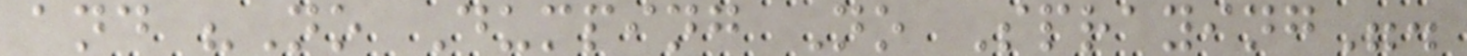and "No Dumping No Spraying".
